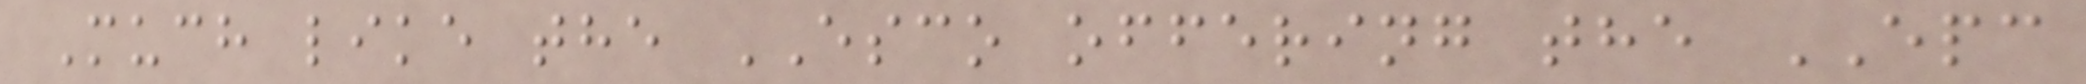Much like the ESCO offering the EPC
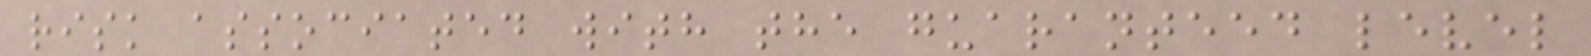risk associated with the guaranteed level
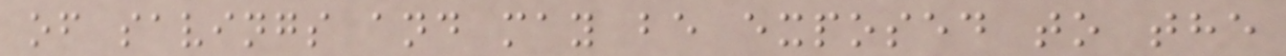of savings and may be exposed to the
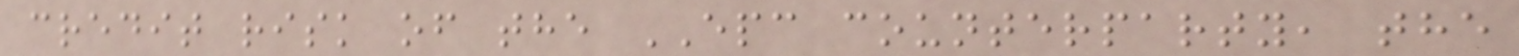credit risk of the EPC counterparty, the
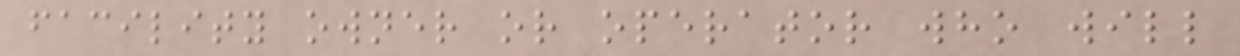facility owner or operator who will
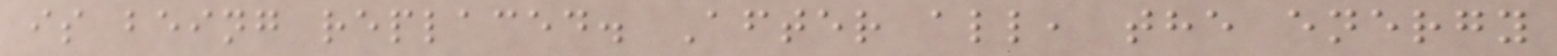is being replaced. After all, the energy
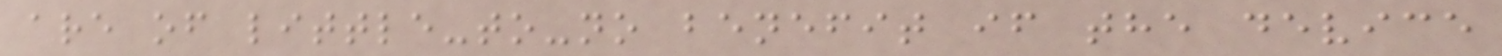are of little-to-no benefit if the device
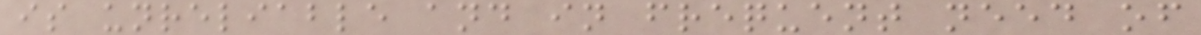is unreliable and in frequent need of
